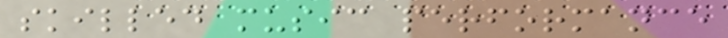skilled music performance
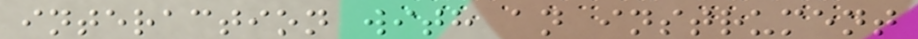interaction with an instrument
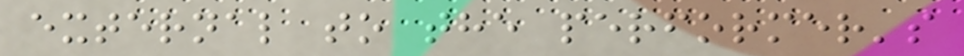external to the performer's
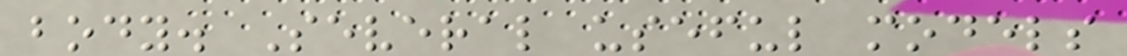body. Several useful models
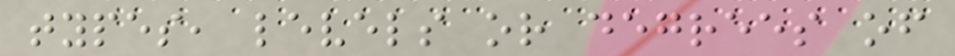types, levels or degrees of
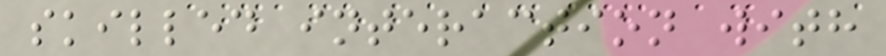skilled interaction with
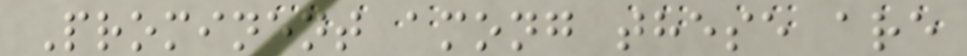Prominent among these are
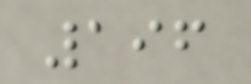196
